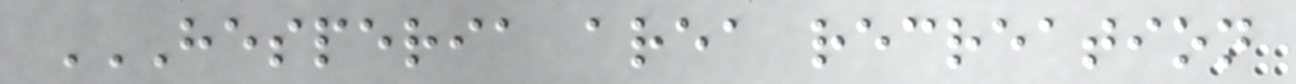HESPERIA AREA RECREATION
